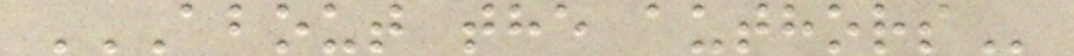ABOUT THE AUTHORS
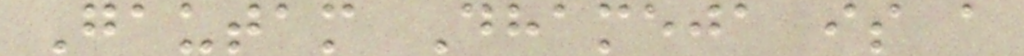Gautam Dhameja is a
